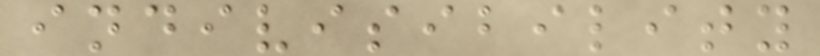indivisibility
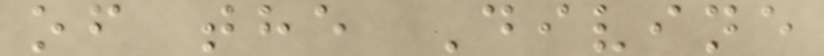of the Divine
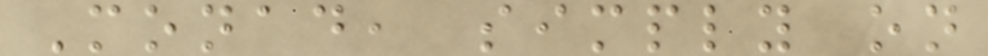Monad, simply on
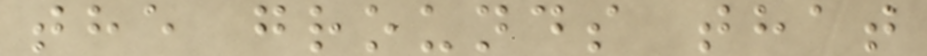the grounds that
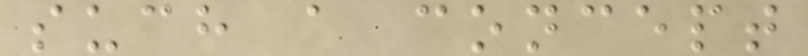such a concept
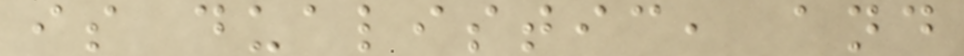is dualistic, and
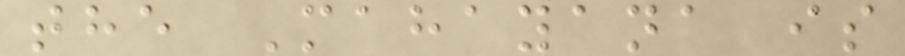the Mahayana is
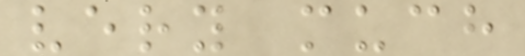very much
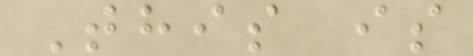This is
